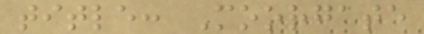title: Moorgate
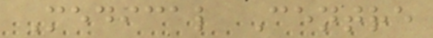Medical Centre
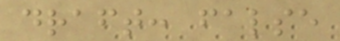draft: false
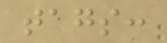tags:
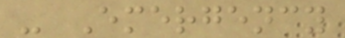- Emergency
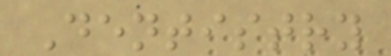Dentistry
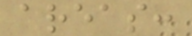areas:
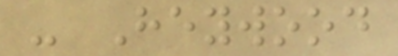- Heywood
